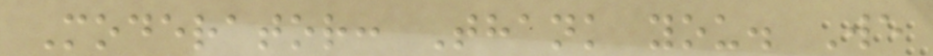Moderator: Thank you. We
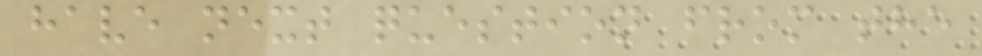have next question from the
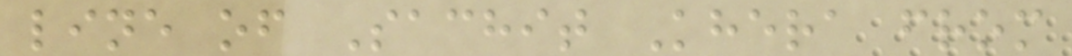line of Sachit Khera from
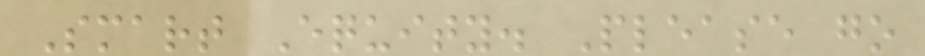Smart Equity. Please go
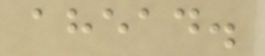ahead.
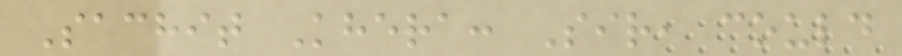Sachit Khera: Sir, could
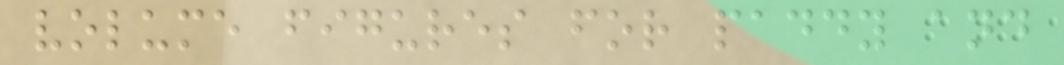volume figures for paddy and
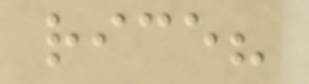rice?
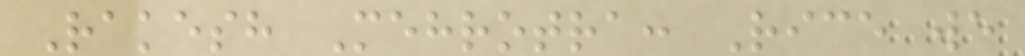Rakesh Mehrotra: Rice we
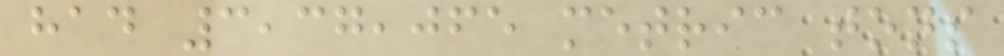had 3,37,065 metric tons
